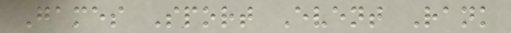Games Sport Event Rank
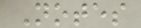Notes
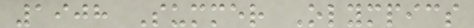1908 Summer Olympics
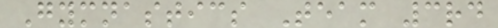Gymnastics Team 3rd
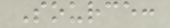Source:
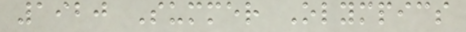1920 Summer Olympics
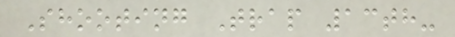Shooting Trap 13th-
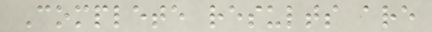Complete results are
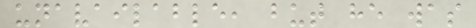unavailable, but he was
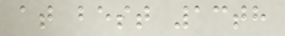at best 13th
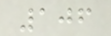106
